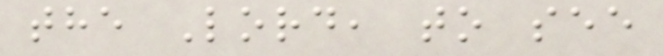the Lord, to see
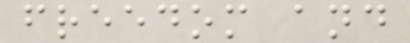freedom and
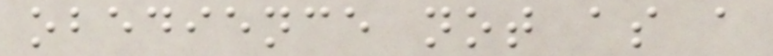obedience not as a
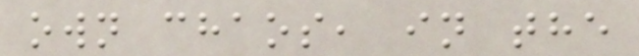own chaos, in the
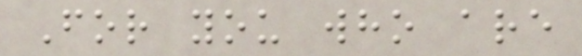For you who are
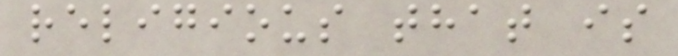religious that is
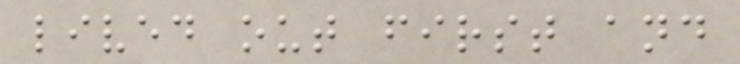lived out first and
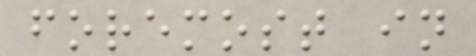foremost in
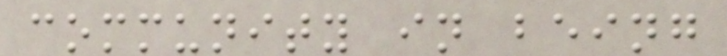community in being
